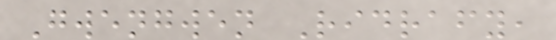Gwengwen Ridrafy,
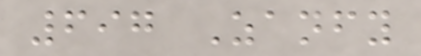697 Zanfy
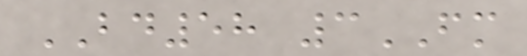BD58 3FM
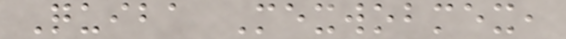Quiba Mexwobmex,
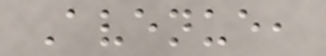Avenue,
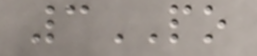3PO
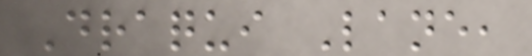Draqui Lane,
